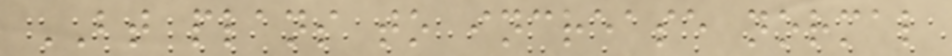BT plans to increase normal
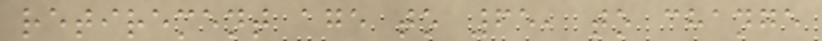retirement age to 65, to change
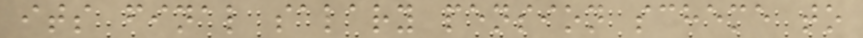its final salary pension scheme to
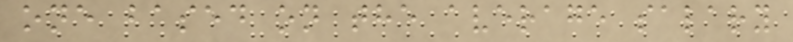one based on the average salary
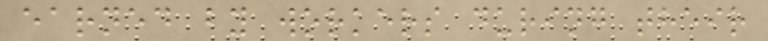earned by workers during their
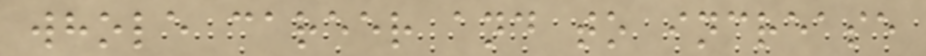whole career and to increase
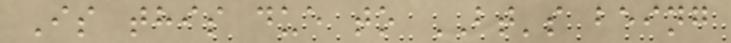Is this due to BT's being
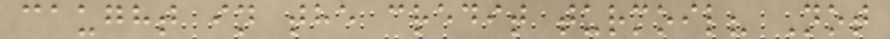caught in the credit turmoil? Not
